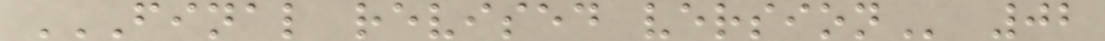FINAL REVISED VERSION 02
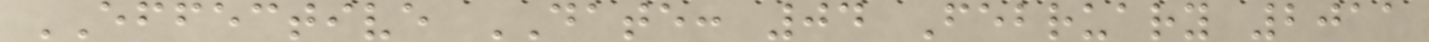EFFECTIVE DATE: 04 February 2011
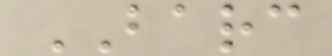BARC
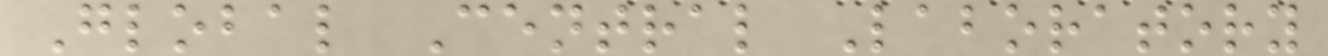Global Central Laboratory
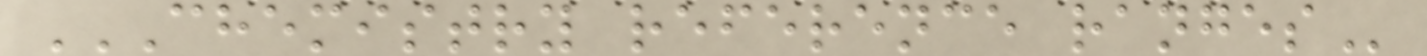CHEMISTRY REFERENCE RANGES
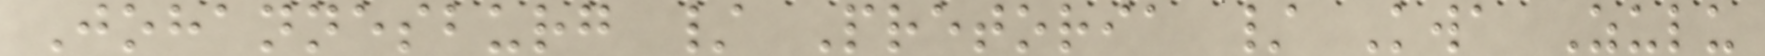Johannesburg / Pretoria / Kwa Zulu
